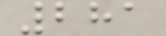281
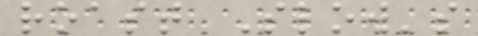roast Slow's
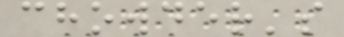chowder's
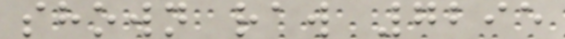shown raw 7295
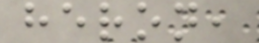heron,
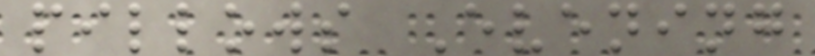pillows Evening
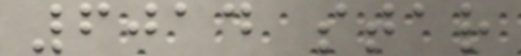6014 star
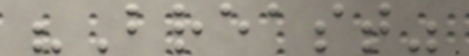"Breast"
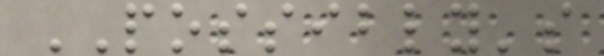POSSIBLY's
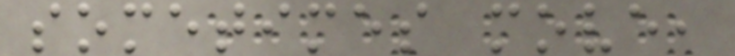sometimes move,
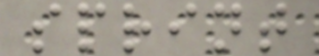sprint
